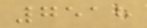7518
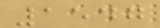1547
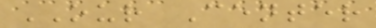OUR Center
